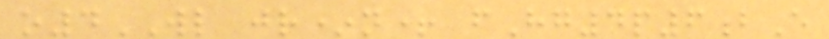o4WL jr*n+ fHg4p6bE
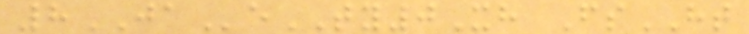8JAeTY0Xh FsHT
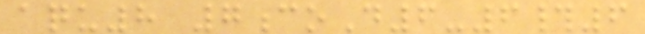aqu8 7coD6-6#6
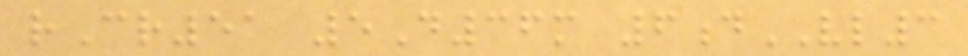rCr51 5D36m 6dVL3
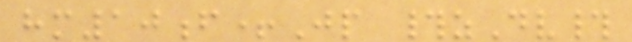hm10f+Jp #zDv#
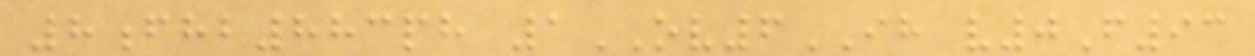8fhb883ph 1OV6IH v0F93
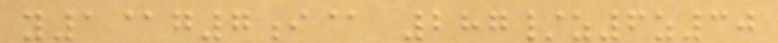y1@g7i@ 287/z6z30
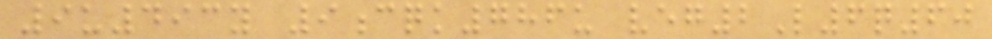9u493y 9cqk786u veg2L6q60
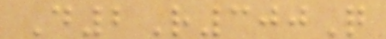D2R300Q
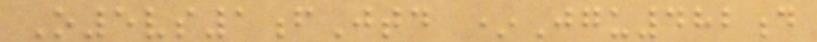O5vs1fJtd *Jgu482d
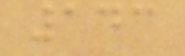143
